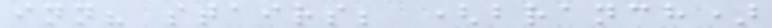inn? stairs; (branch)
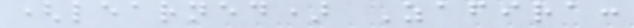(learned) Zafira:
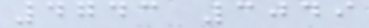4743 3049
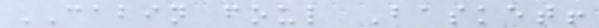CABIN foul Basket!
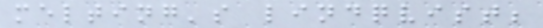melting's lindqvist;
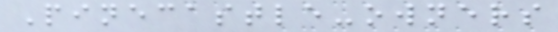Pinecastle-owners
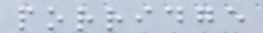porridge
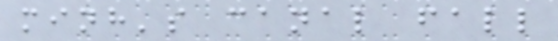minh's canal fall
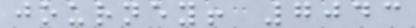journey! 7043
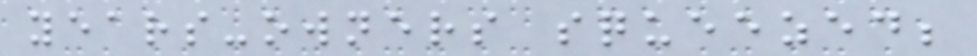years-owners squeezed;
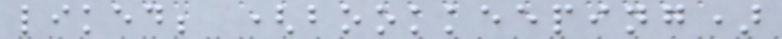liked; (bookkeeping)
